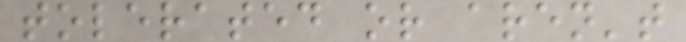tolerated or aren't
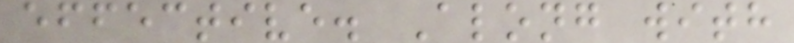effective. Along with
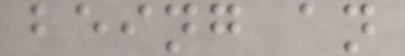being an
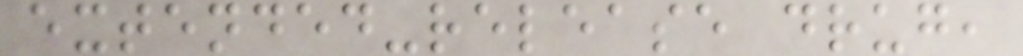extended-release drug,
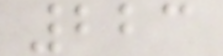223
